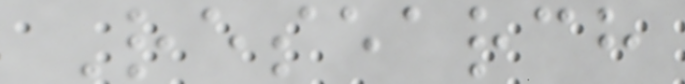Research
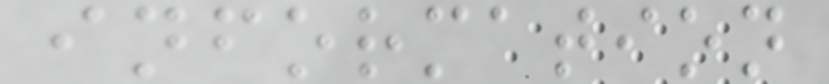information
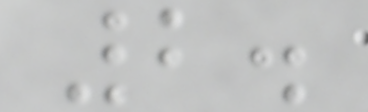2.
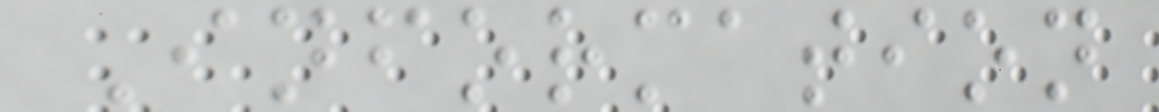Information
